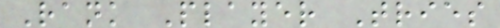Rank Player Tries
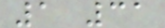1 31
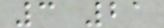3 21
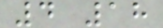4 18
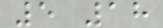5 18
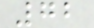72
